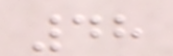48
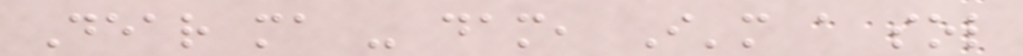Dear ma - dam, I'm a sol
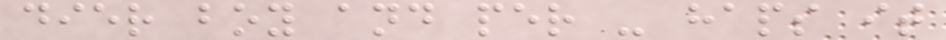dier boy and per - haps it
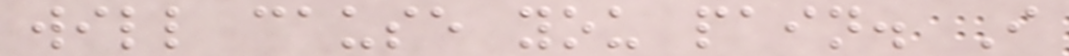will cause you pain. I
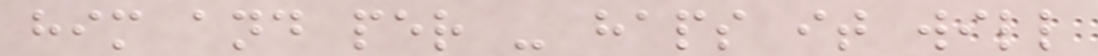him and per - haps it will
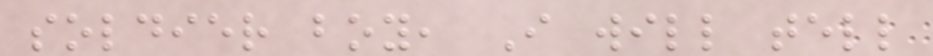soldier boy, I will tell
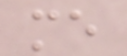me
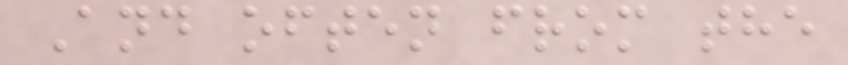And often from the
